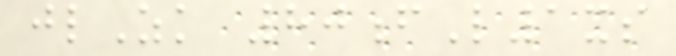jlZk 80fL1xs
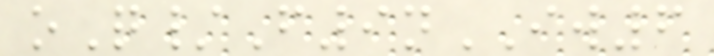oQ/F9nIW6
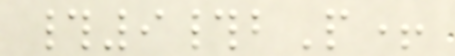#9#bP+
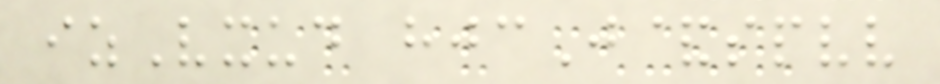izVxud hjcJ&spvv
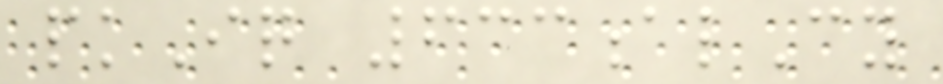pkIq 633alCy
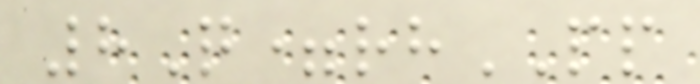8Q=rhPP
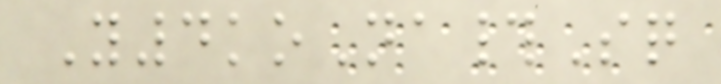Y4koNa#Sq
